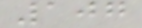107
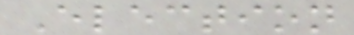Election
